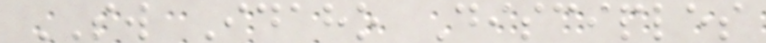SW Idaho Disciples
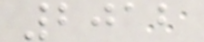2012
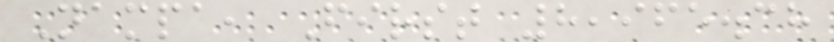Nampa, First 8,965.38
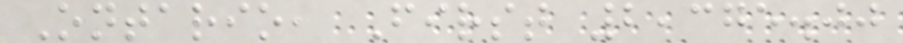Ontario, First 2,375.00
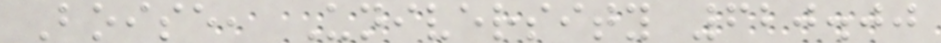Boise, University 620.00
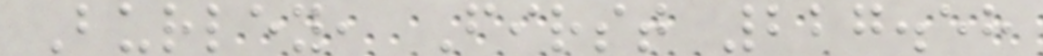Burley, First 227.58
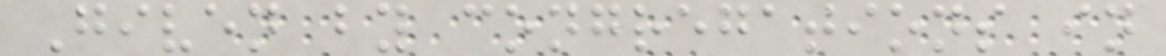Given by congregations in
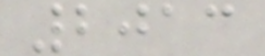2013
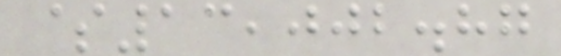$13,002.87
